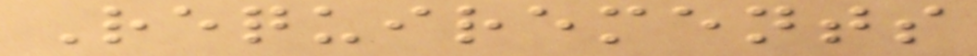Requirements
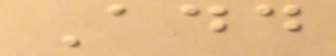Add
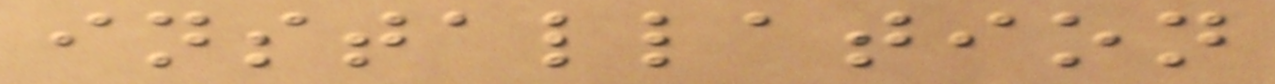installation
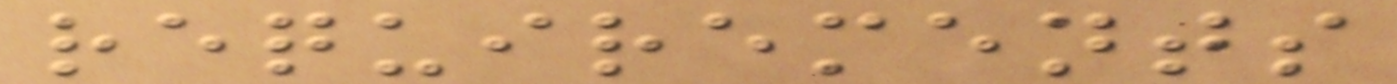requirements
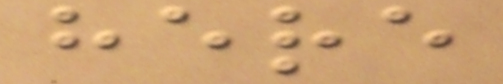here
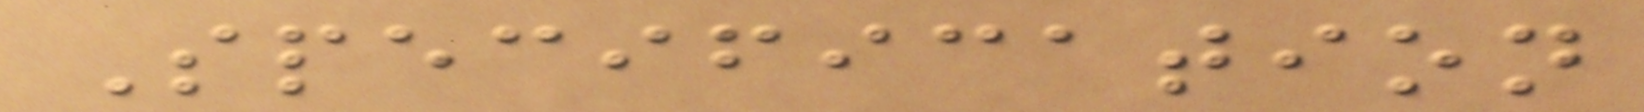Specification
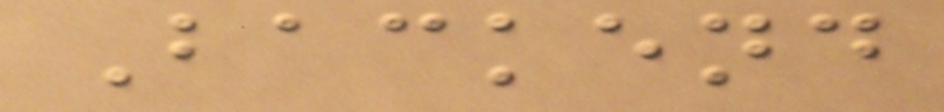Backend
